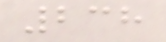238
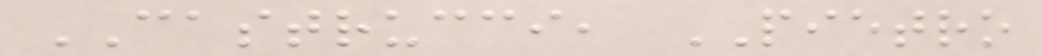CASTRUCCI, PIETRO
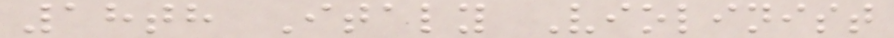18th Italy Violinist
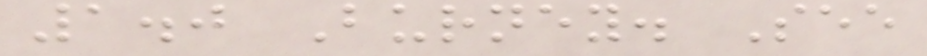1.0 Burney. See
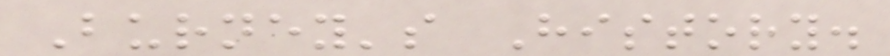Burney's History.
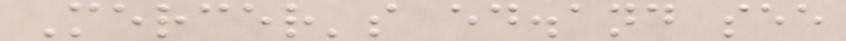Mercer's ed.and see
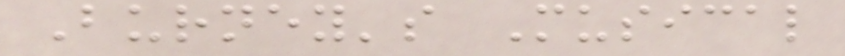Burney's Musical
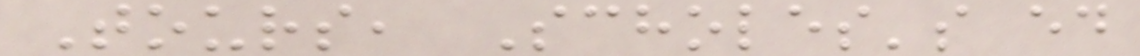Tours, Scholes's ed
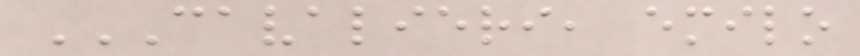CAVALIERI, EMILO
